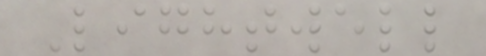Lightwell
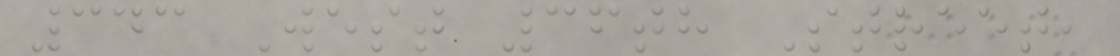343 West 36th Street,
